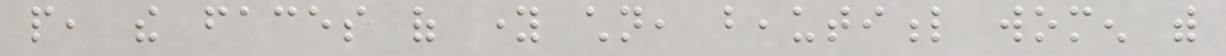people, the faces of young children, beautiful women with
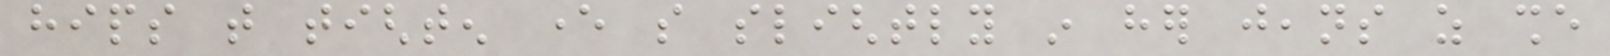hips that tighten ever so slightly in her jeans as she
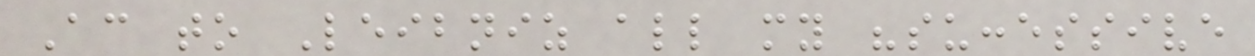According to Leibniz all my "successive
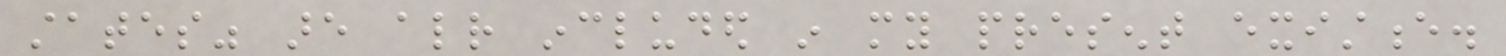states" are already included in my present existence.
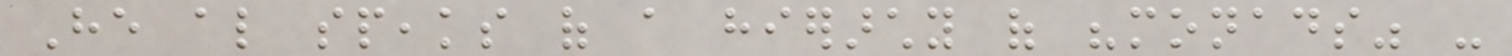He also speaks of a hierarchy of "monads" -
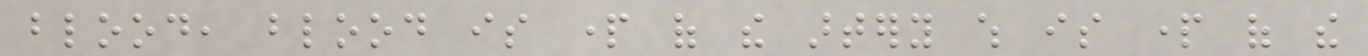blood, blood is part of the artery which is part of the
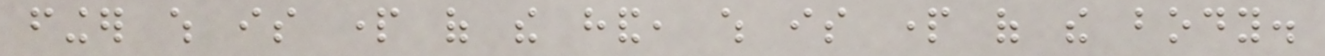finger which is part of the hand, which is part of the body.
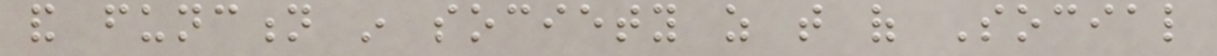and function in society as that of Social
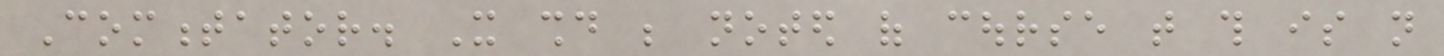Commentator. It should be noted of course that this is not
